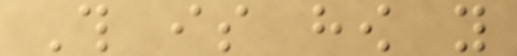This is how you
